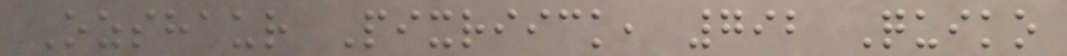Ozshaur Pixriick, 792 Quiko
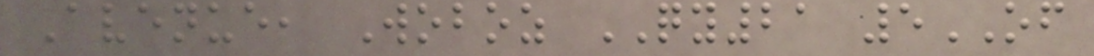Avenue, Woboz QY21 5OF
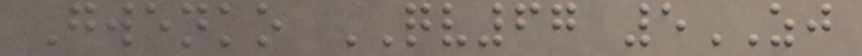Gwenko QV67 5ZJ
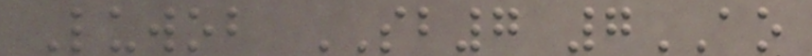Luwob SB7 7AO
